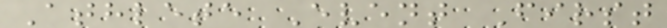Athlete Event First
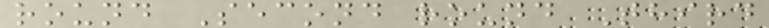round Second round Third
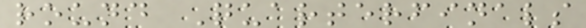round Quarterfinals
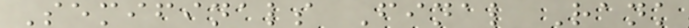Semifinals Final Rank
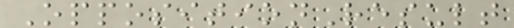OppositionResult
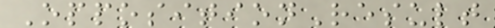OppositionResult
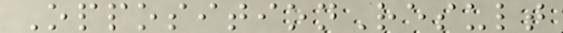OppositionResult
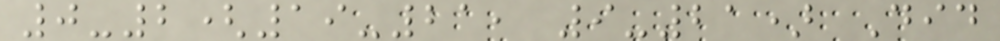0-2(19-21, 9-21) Did
